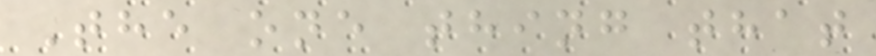The one thing that
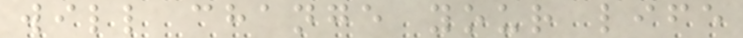will change your life
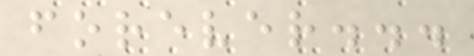forever...
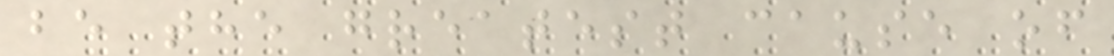be the greatest cause of
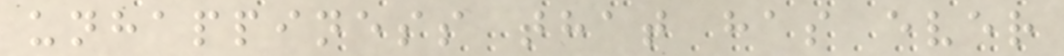unhappiness that has ever
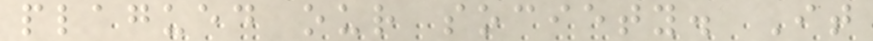plagued our society. It
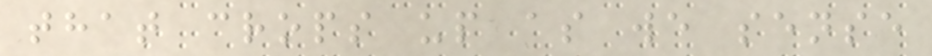that crops up as we sense
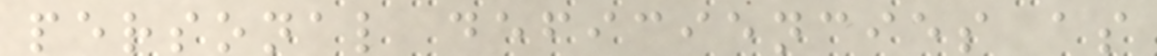personal deficiencies as
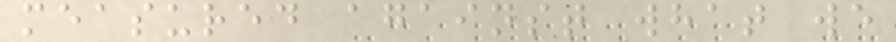measured against what we
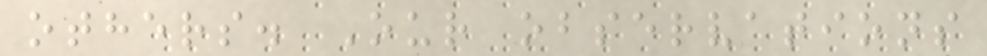others. Our observations
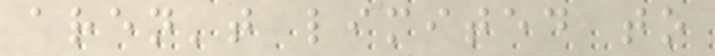aren't limited to
